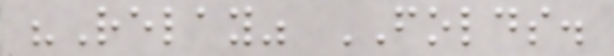"Relay" FOLDS.
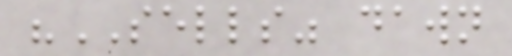"SELLS" dawn
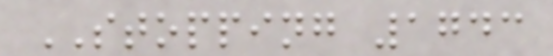STOPPING 1743
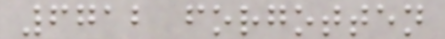6712 forgotten
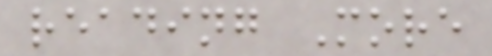reading More
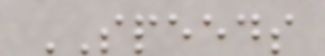SPEEDS
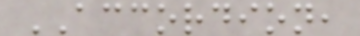ACCORDION,
